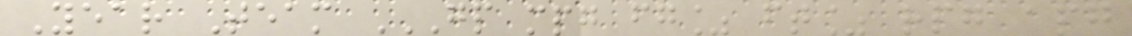Year Team GP MPG FG% FT% RPG APG
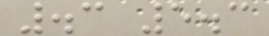.3 5.3
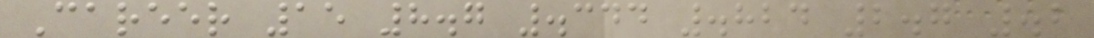Career 15 8.7 .344 .824 2.7 .2
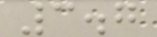3.7
